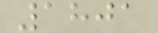1801
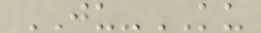JU-KU
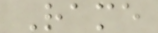Rame
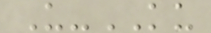U-KU
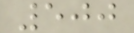500
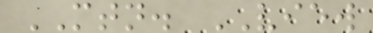MTN. VIEW
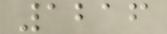1216
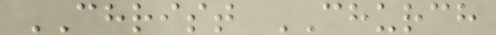CHRIST CHURCH
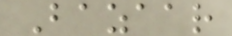Bazaar
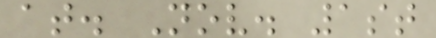at. Nov. 1st
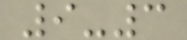9-3
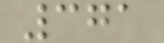371
